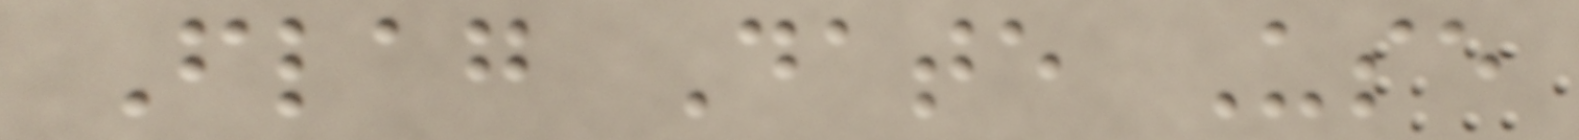Flag Date Use
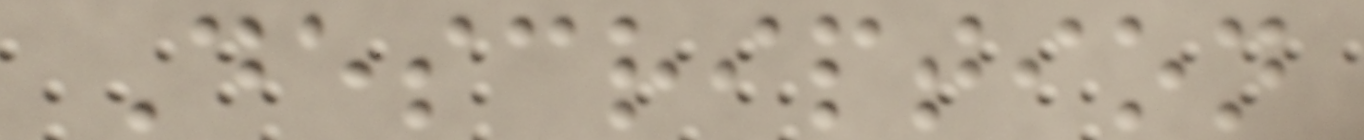Description
